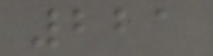221
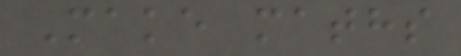Make maths
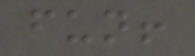fun!
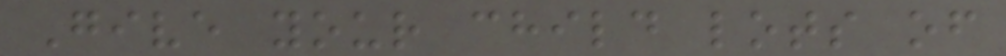Give your child lots of
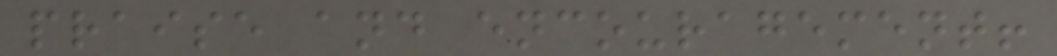praise and encouragement!
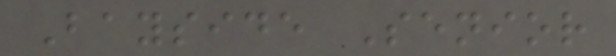Bayside Senior
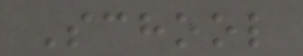School
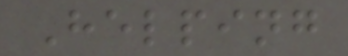Helping
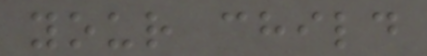your child
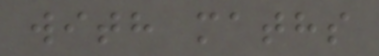with maths
